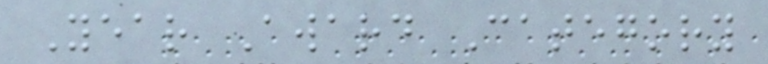Year Award Category
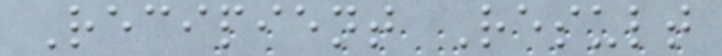Recipient Result
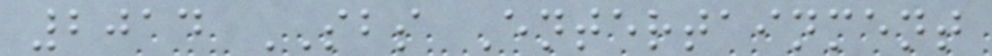2014 SBS Entertainment
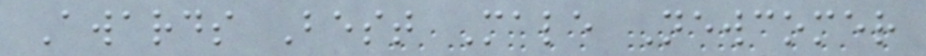Awards Best Male Newcomer
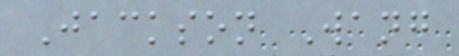Jackson Wang
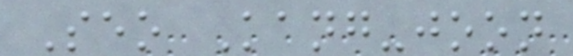Seo Kang-joon
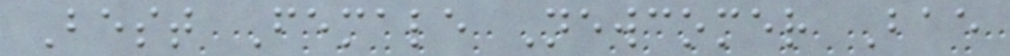Best Female Newcomer Bae
